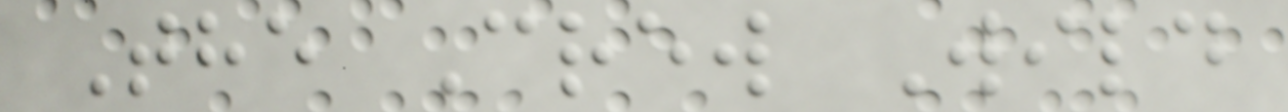The Crew Wild
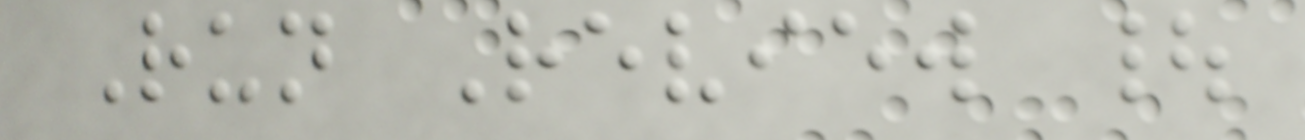Run Review |
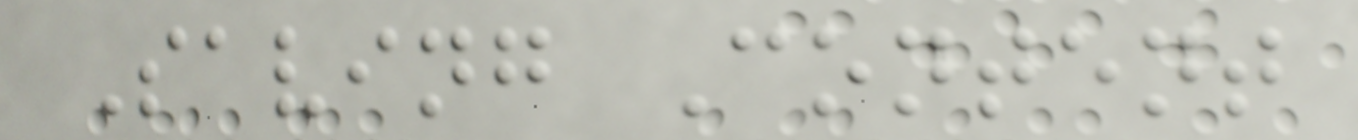Saving Content
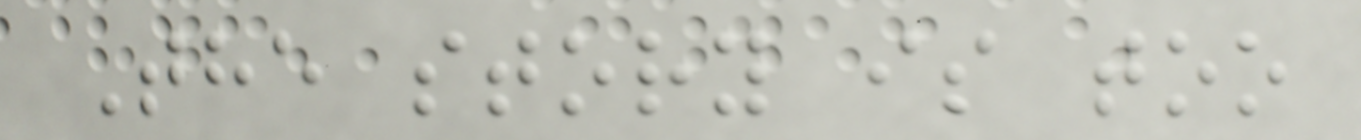The story is too
